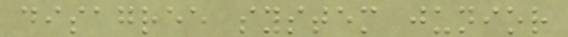disagree system junior
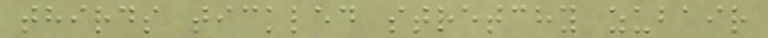thirds tickled stretchy zubair
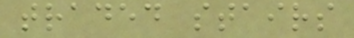traded stairs
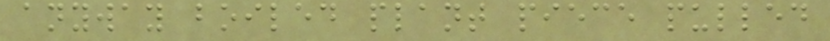anyway boiled plant piece pulled
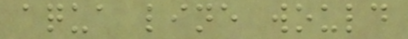aqua line would
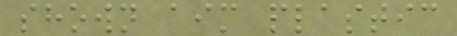shown aim plastic
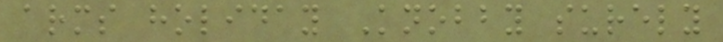arms holiday Knobby surely
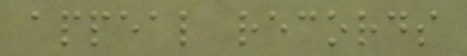appeal records
